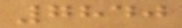7840
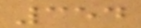354
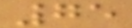75
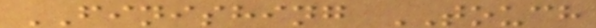FINISHING TOUCH
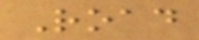Road
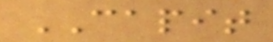CAPIT
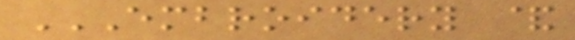EMBROIDERY &
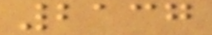2137
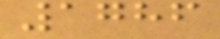1786
